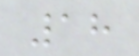18
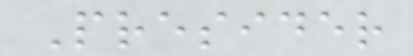Presider
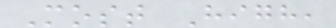Most High,
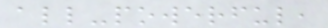all-powerful,
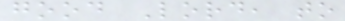good Lord, to
